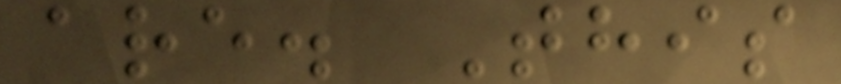are. This
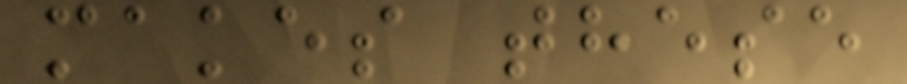makes these
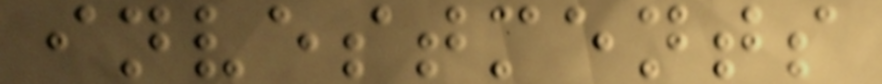investments
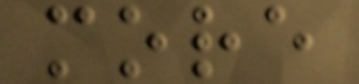more
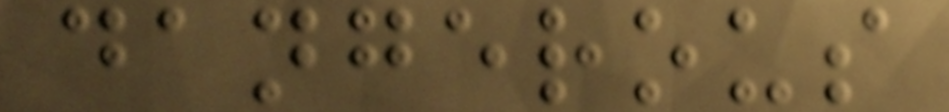dangerous
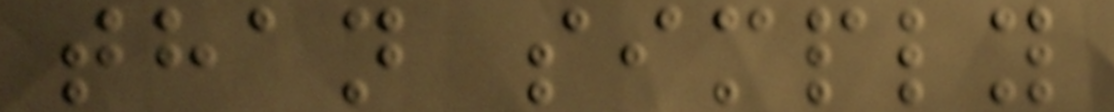than simply
